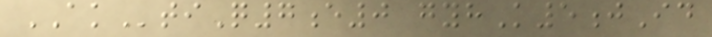AKtiQ7e0 gyhK5jId
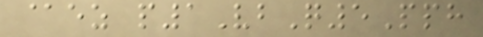@ez p1VbQ5Pph
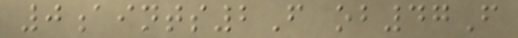0aints2F ob47F
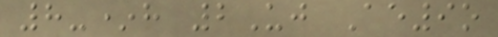8-*h 2Uj Ae9o
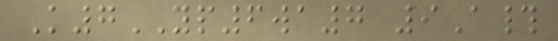K7YP6wa7 9A#
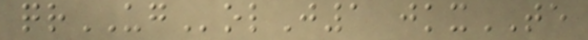qrUGolJ1 jkxTE
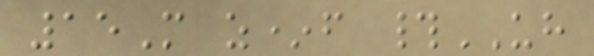15M z*f #UH
